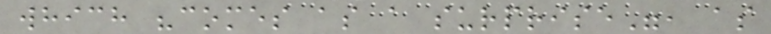which "comes as a surprise", as
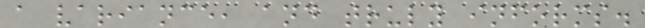a variance, and truly informs.
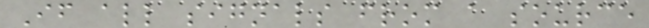If all signals from a source
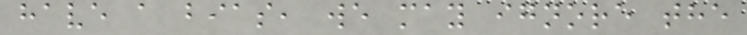have a bias, we may ignore the
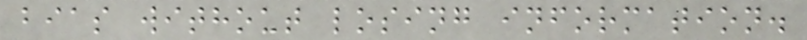bias without losing information.
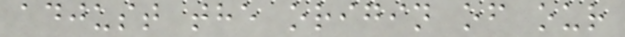adjust the origin of our
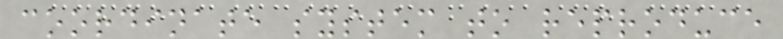coordinate system to reproduce
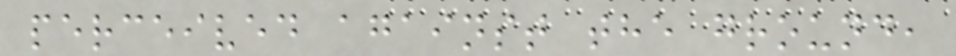perceived against the ground,
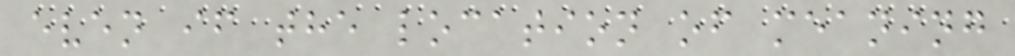even if the location of meaning
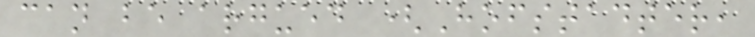can be argued (Hofstadter,
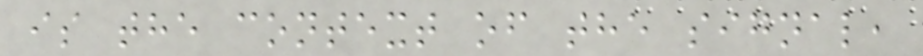is the context of the signal,
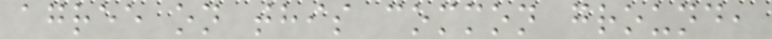agree on this common ground,
